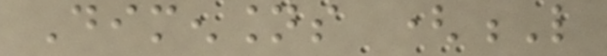Dimensions (L
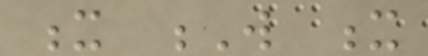x W x
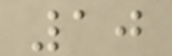10
